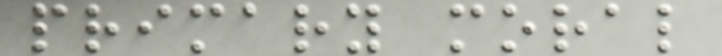primary moral
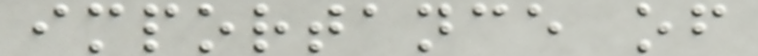importance of
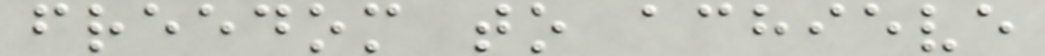freedom to achieve
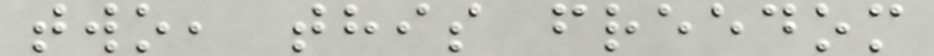two, this freedom
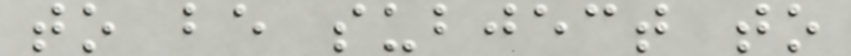to be subject to
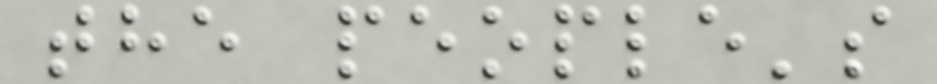the people's
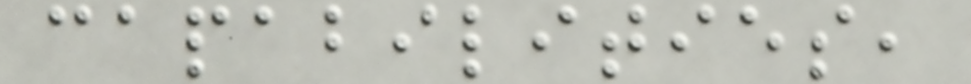capabilities,
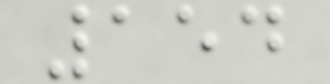154
